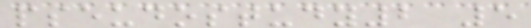pseudostudy2 5
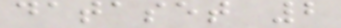dataset 2
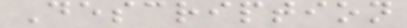Description
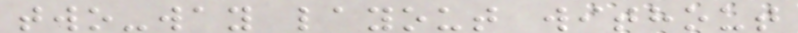two-way layout without
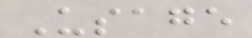Usage
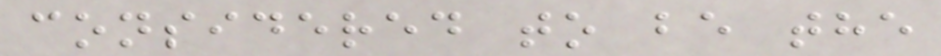considered to be the
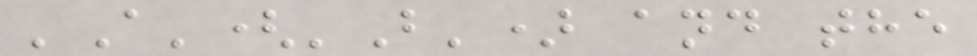'A'('B') and the
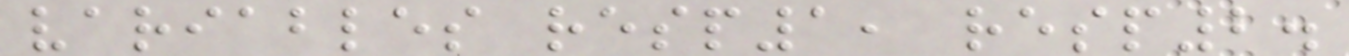variables resp1, resp2.
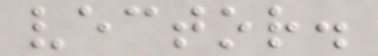vector.
